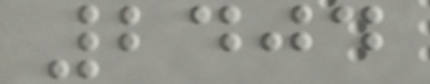2404
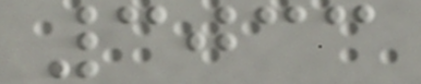3033
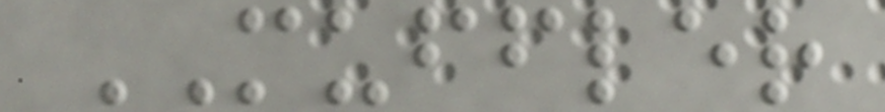MUFFLER
